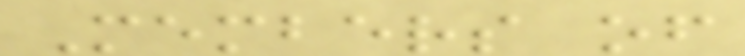Members of
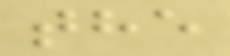the
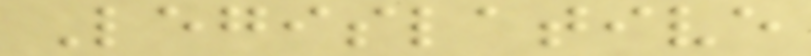Legislative
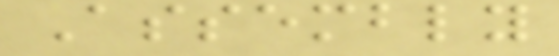Assembly
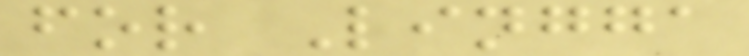for Lingga
